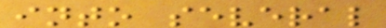into several
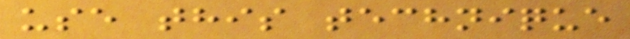use this technique
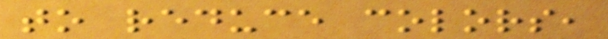to reduce colors,
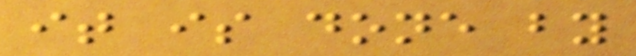it is done by
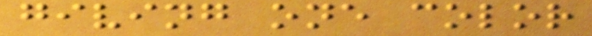giving one color
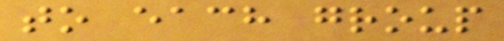to each group
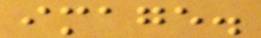image.
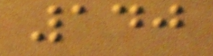140
